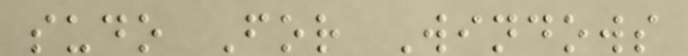sudo For Windows
